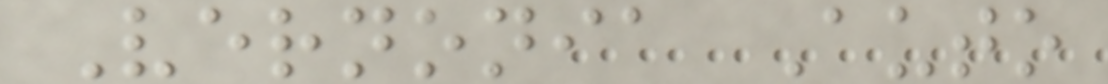Vernonia Auto
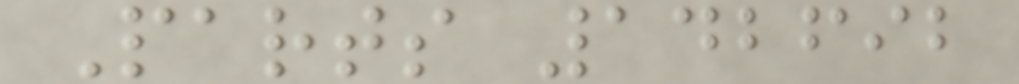Parts 142692
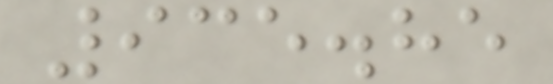935.85
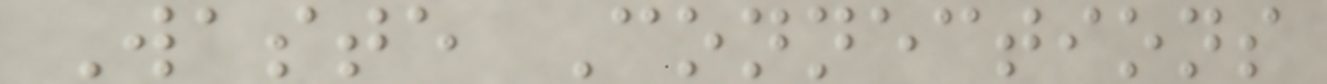Waste Connections
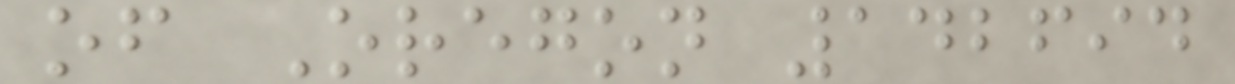of Oregon 142694
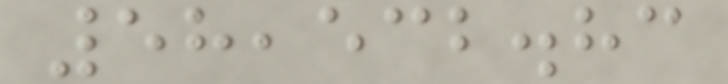58,532.83
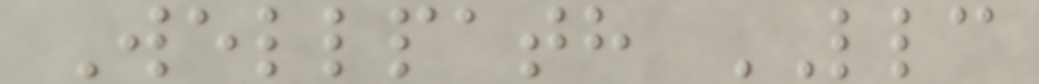Wellpath LLC
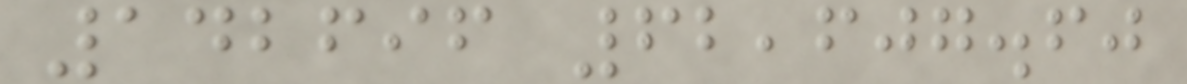142696 62,607.60
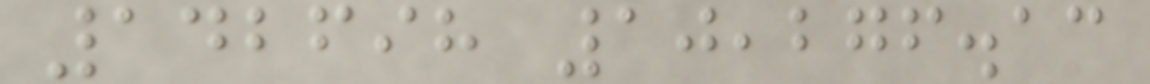142698 10,276.13
